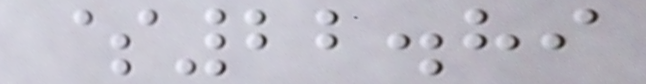$22.89
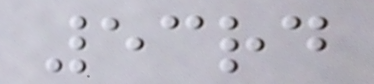53rd
